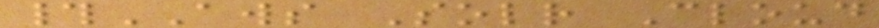#AWS Solr Cloud
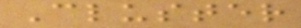Cluster
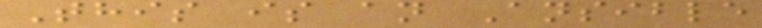This is an Ansible
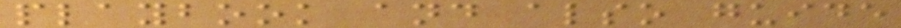playbook and also guide
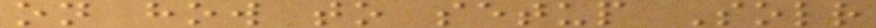on how to setup Solr
